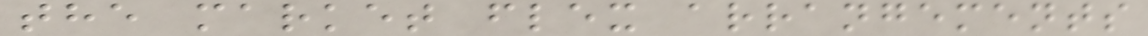the market flex arrangements
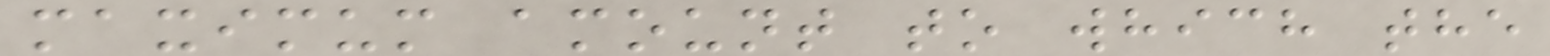maximum amount to which the
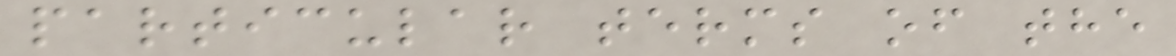particular terms of the
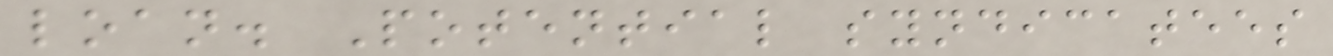loan. Potential syndicatees
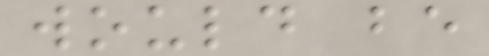would be
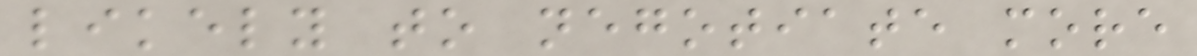likely to negotiate more
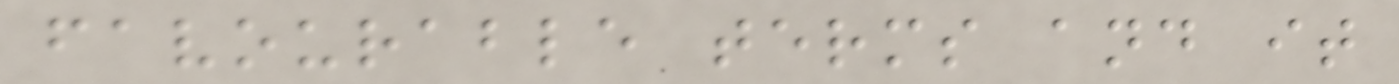favourable terms and it
